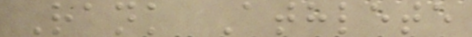Rank Athlete
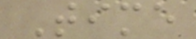Time
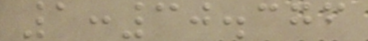1:30.376
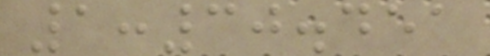1:30.451
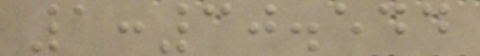1:30.544
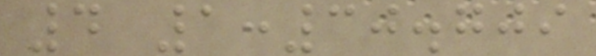4 1:30.709
